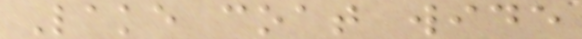Lake coat wide
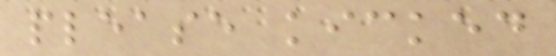please kicked
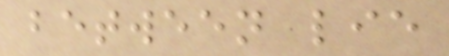between lie
